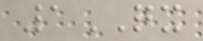1QX
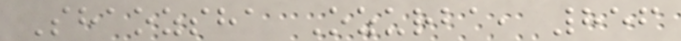Shaozsha Ozurba, 856
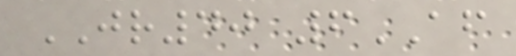JR40 6AF
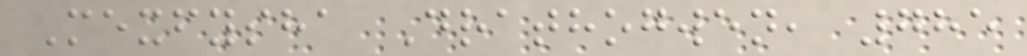Mexfysha Drathogwen, 785
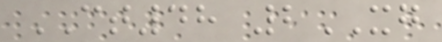CT48 2XG
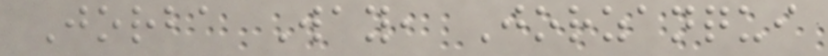Jorba Way, Jorzanqui
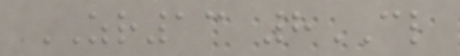ZR13 8CL
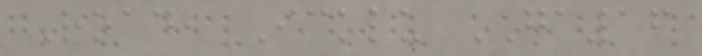Road, Icklu GA16
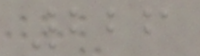226
